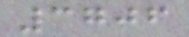3706
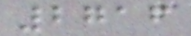2716
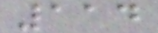114
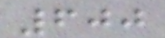600
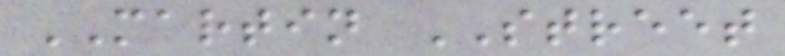MARTIN STREET
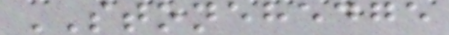STONEHEDGE
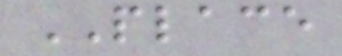PLACE
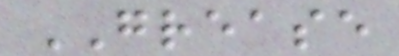GREASE
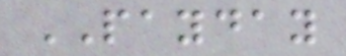PAYDAY
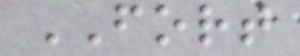FORT
